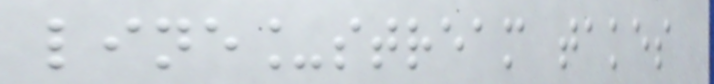line_stream takes
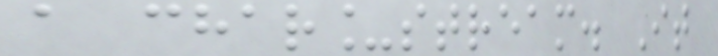a char_stream. It
